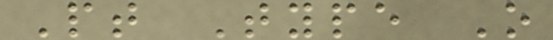Pt Type O
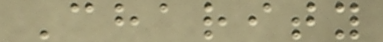Charity
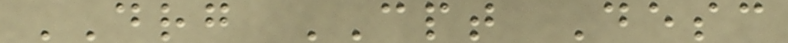DRG CPT Desc
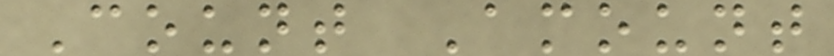Count Amount
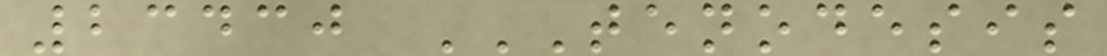23430 TENODESIS
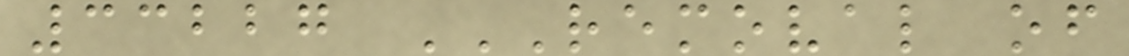33227 REMOVAL OF
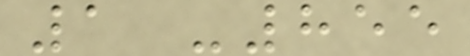1 -855
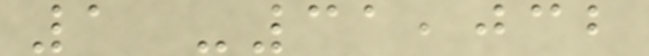1 -31,032
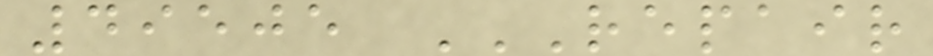49505 REPAIR
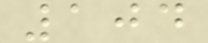104
